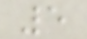5
